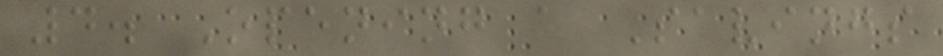4. Opening a Savings
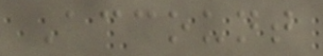Account
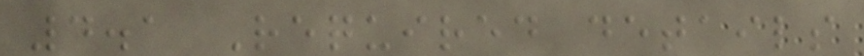4.1 Required details
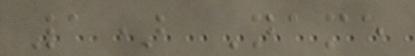1) Name
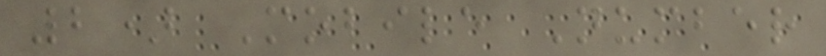2) Mobile Number
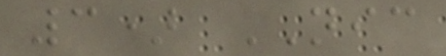3) NIC
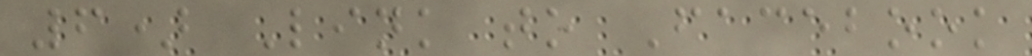6) Link to Facebook
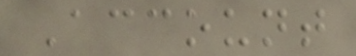Account
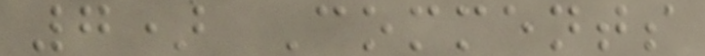7) Comments
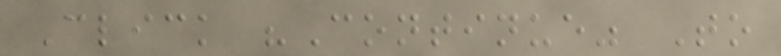Click "Continue" To
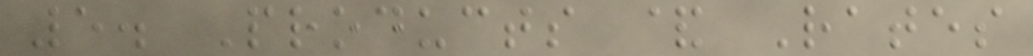5. Products & Rates
